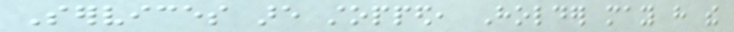Services are stopped, Holder may have the
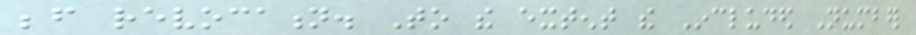before revocation. To the extent the Included Number
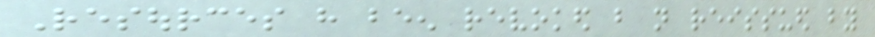Resources have been revoked but not reissued by
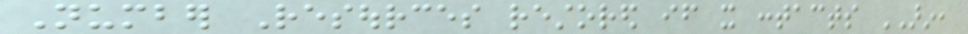Number Resources restored if it contacts ARIN,
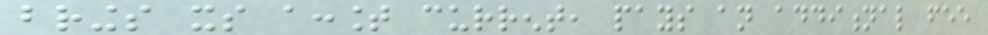brings its account current, pays an additional fee
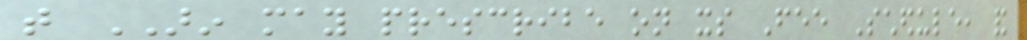that ARIN may prescribe on its Fee Schedule, and
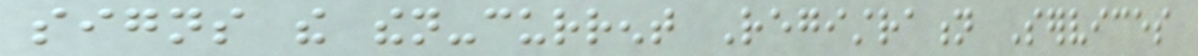signs the then-current Registration Services
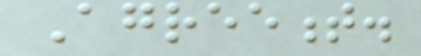Agreement.
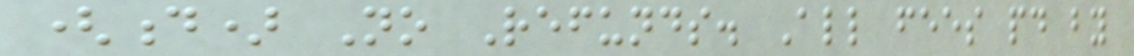(d) No Refunds. All fees paid by
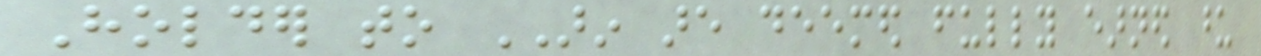Holder to ARIN are deemed fully earned upon
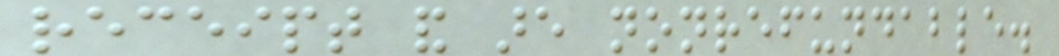receipt and are nonrefundable.
